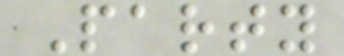Party
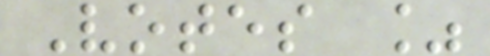Votes %
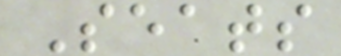Seats
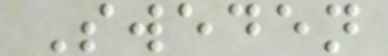Sweden
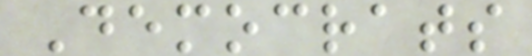Democrats
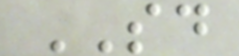SD
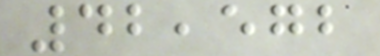42,572
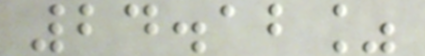24.12%
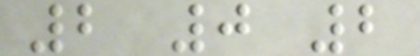2 0 2
